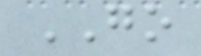GO
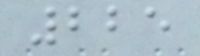225
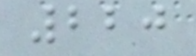220
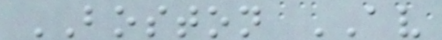BOSTON AV
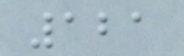121
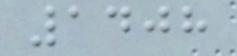1408
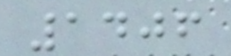1406
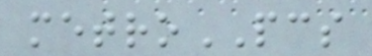metroPCS
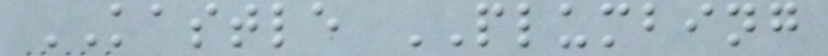KASTLE PLUMBING
